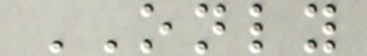ONLY
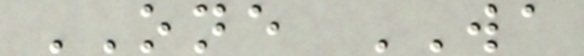ONE WA
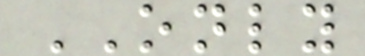ONLY
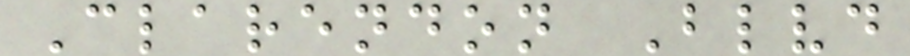Clarendon Blvd
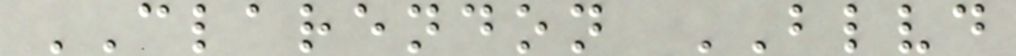CLARENDON BLVD
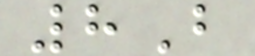8B
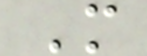M
